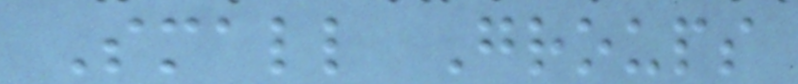Small Groups
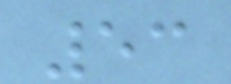53
